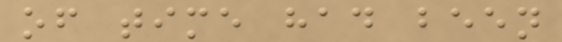of time had been
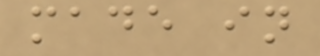made in
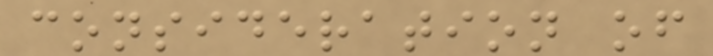consideration of
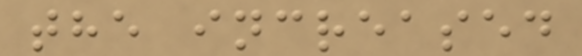the increased
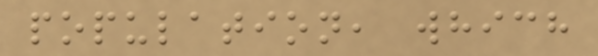population, which
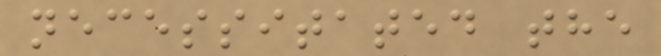necessitated the
